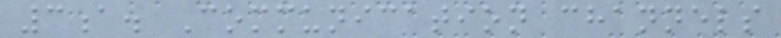3a. Communication channels
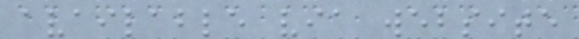available via website
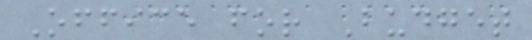Office for Budget
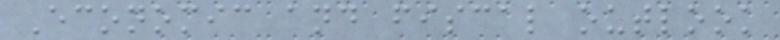Economic and fiscal outlook
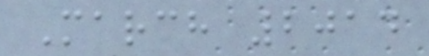March 2014
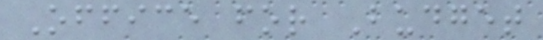Office for Budget
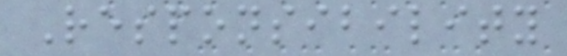Responsibility
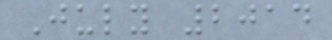July 2014
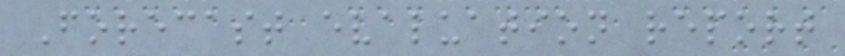Forecast evaluation report
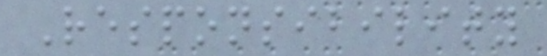Responsibility
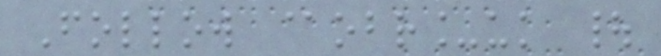Follow @obr_uk |
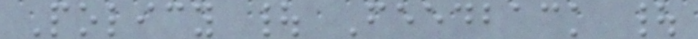Policy | Feedback |
